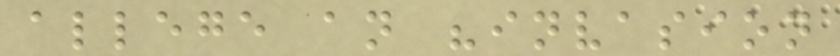allege an "invasion
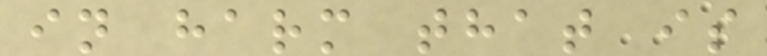in harm that is
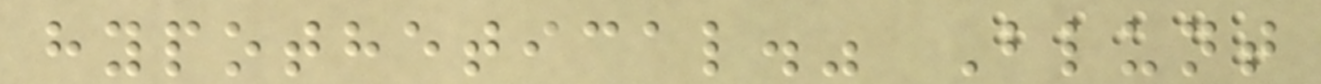hypothetical." Blunt
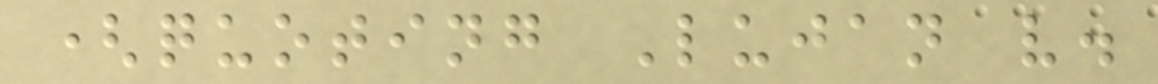(quoting Lujan v.
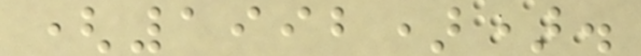(1992)).
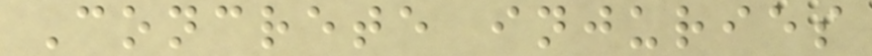Concrete injuries
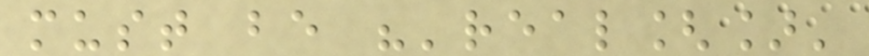must be "'real[]'
